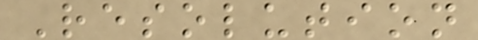Resolution
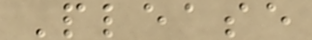Please
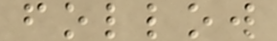follow
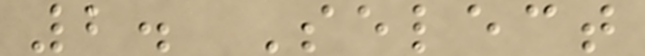2. Select
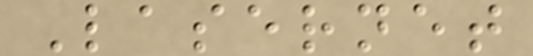Lasernet
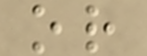or
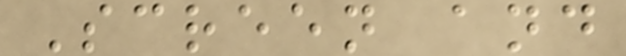Screen and
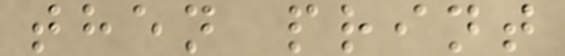then print
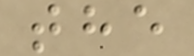the
